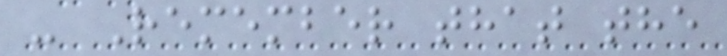- Remember that the
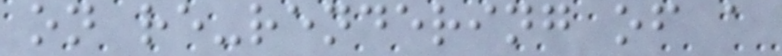on re-rendering of a
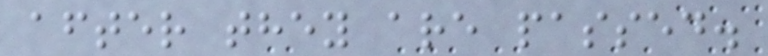after they are passed.
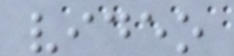video
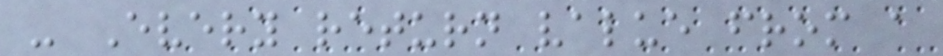- Every return value from a
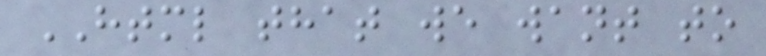HTML that we want to
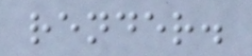render.
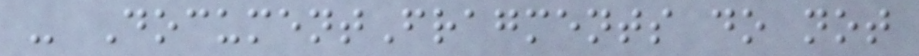- DocumentFragments do not
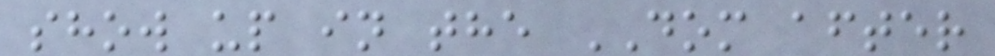show up in the DOM after
